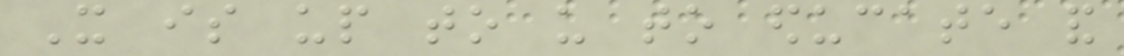It is up to us to educate and
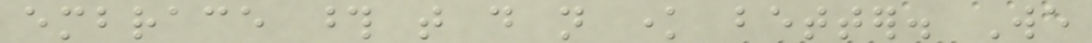embrace those that do not know better. We
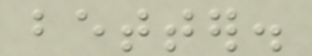better.
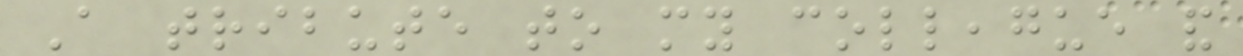A tribute to my colleague and
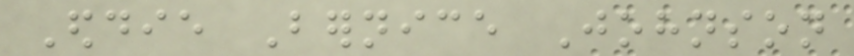Eddie Bernice Johnson
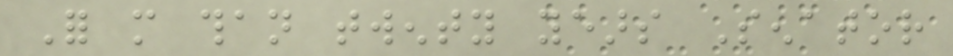For more than twenty years Senator
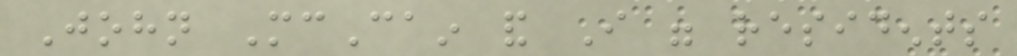John McCain and I were residents
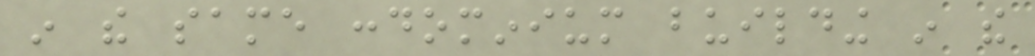in the same condominium building in the
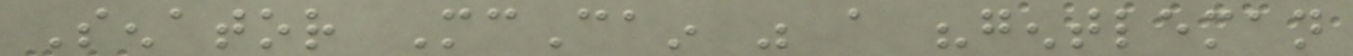Senator McCain was a "gentleman
